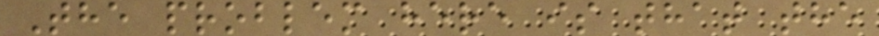The problem here is that the
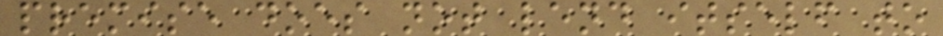premise does not lend itself to
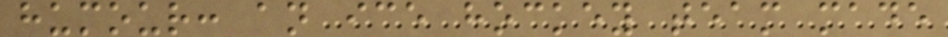humour: an ice hockey team made
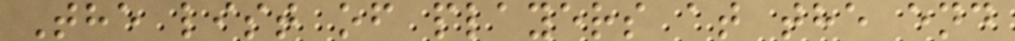The list of players at the end
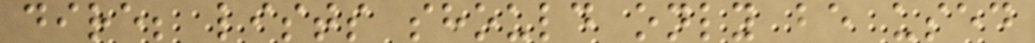dire; lists should only be used
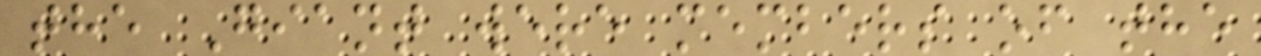the Giant were members of the
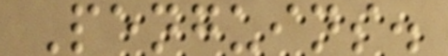Penguins.
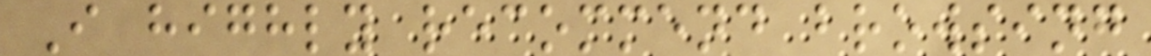I highly recommend browsing
